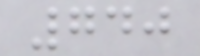740
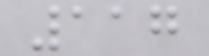117
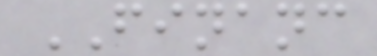FINANC
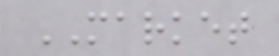MARKET
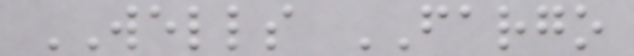WELLS FARGO
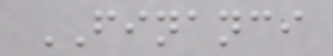FINANCI
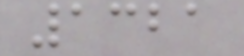1321
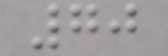70
